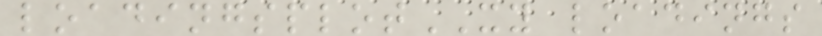loadingsplotXY loadings
